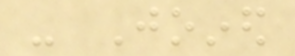- Joined
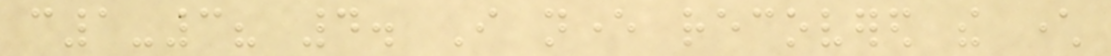c1-3? 4. I never recovered the character
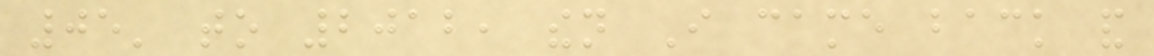05' to 2012, then I came back and
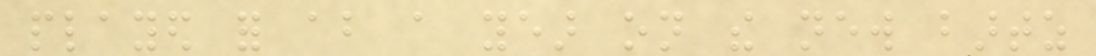played for about a year on the new bartz
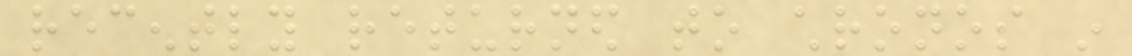recently returned to chronos in
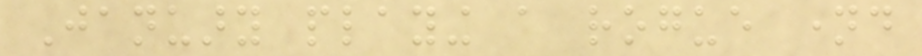January playing a rogue named
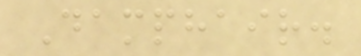Damphair.
